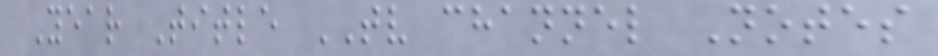Year Title TV channel Notes
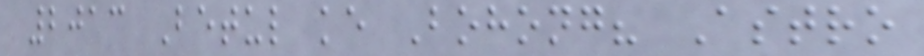2013 Betul ke Bohong? Astro
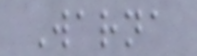Warna
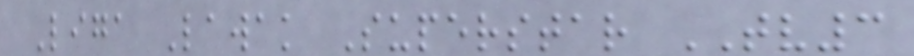Liga Lawak Superstar TV3
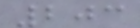203
